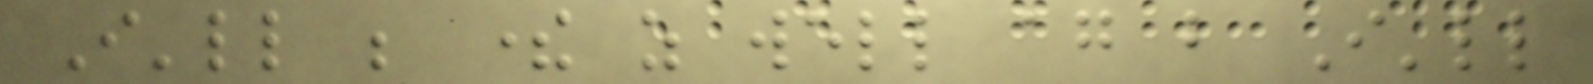I'll be there as well again but I'll
